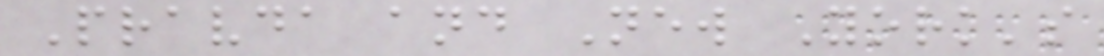Pravda and New York's
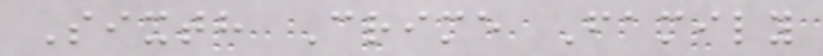Sixth Crime Family
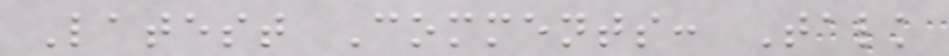Latest Comments: Talk
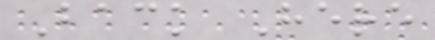Back Here
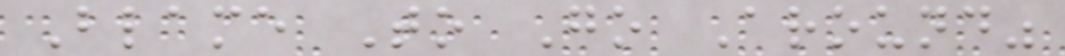Blame To Go Around"
